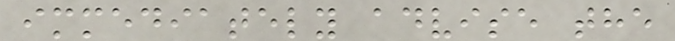immediately advise the
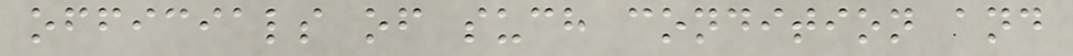officials of such condition and
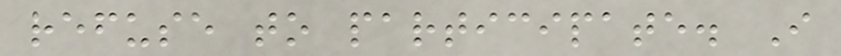refuse to participate. I
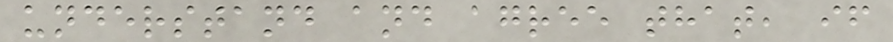understand and agree that, if
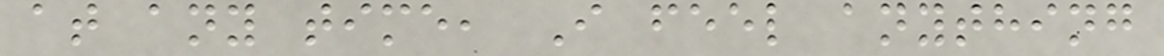at any time, I feel anything
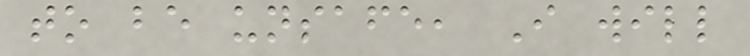to be unsafe, I will
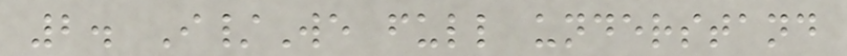2. I/We full understand
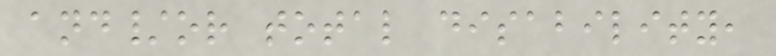and/or total disability,
